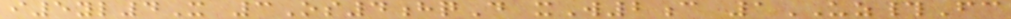i5yl4X 3Os4hqD xW2c 1UZ#Fc
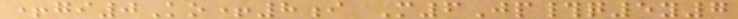+gi0Ko+8i M6Jp#q5y7
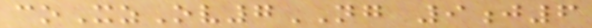coXzOv7NG 9j6
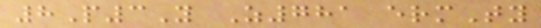8P3Y Z781 ermTy
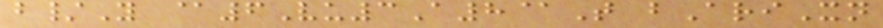b/Y @6Vu3A8@T bAriXn
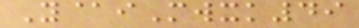Y@iMwxk49
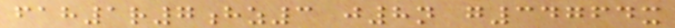fah1r7hz3 j8n g34764x
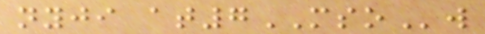nyji at7MSOw
